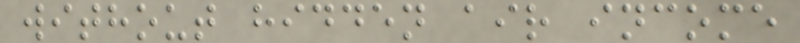without hidden air income
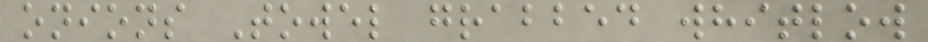onions Towel grabbed whitlow
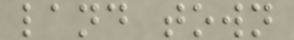land town
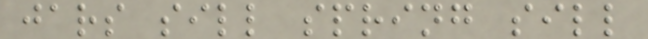jars sill spring sill
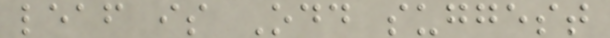leaf is Odd suggest
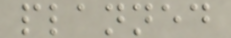planned
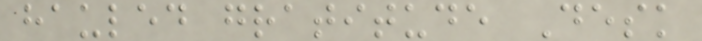hauled gratitude Desk
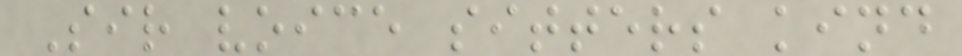Sir voice sitters kind
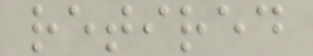retired
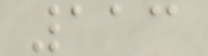113
